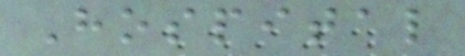Hospital
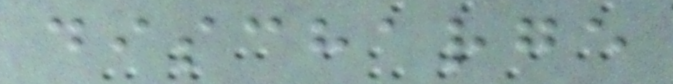discharge
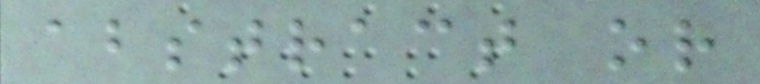abstract or
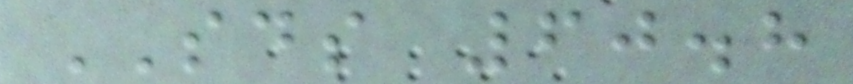SDS 60.8
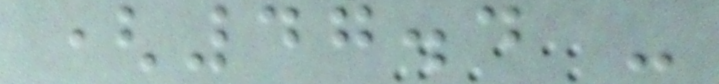(47.4 -
